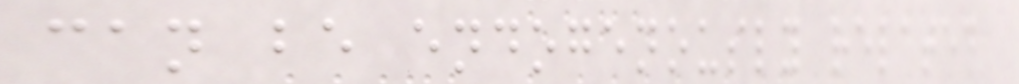can be endogenously related
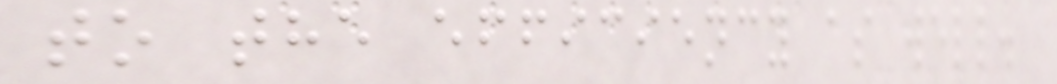to the efficiency as well.
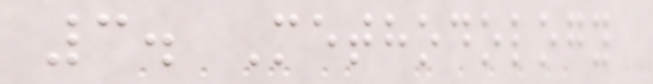3. Methodology
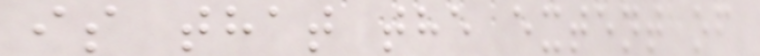is that the extent of
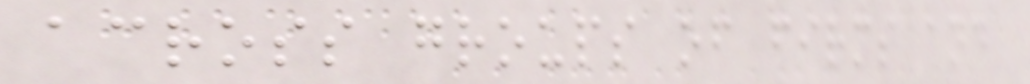across groups of firms and
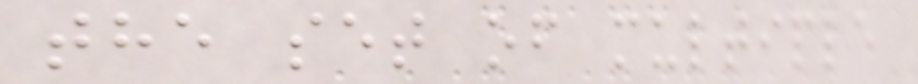the set of multiple
